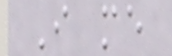I me
